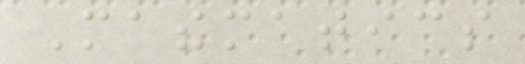Mathematics
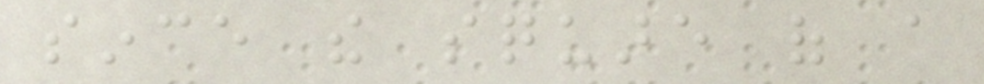since the square of a
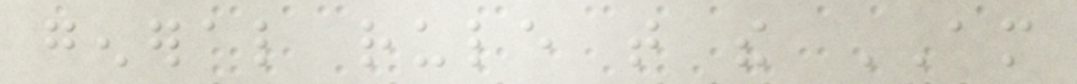general rule that the AM
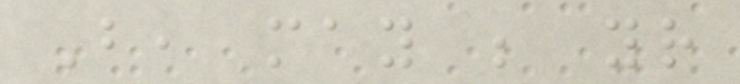But, may be your
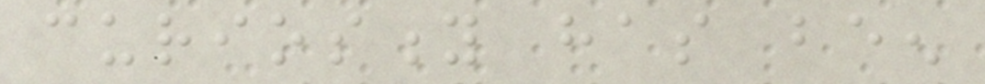curiosity has been
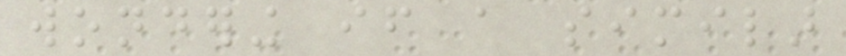wondering if a similar
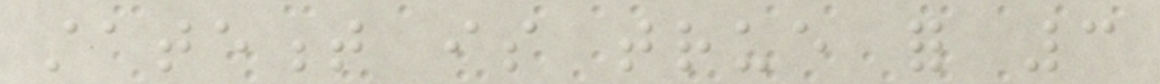statement is true for 3
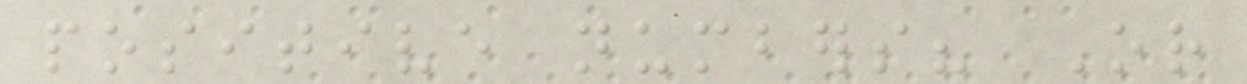positive numbers? Or
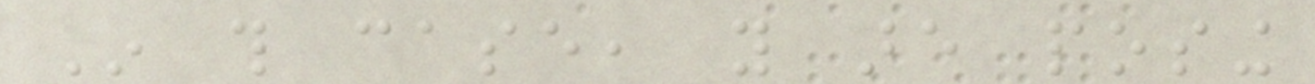In this case, you are posing
